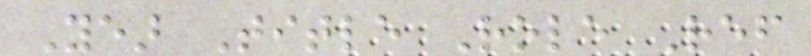Year Title Role Ref
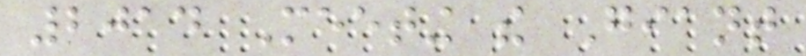2014 Meeting the Giant
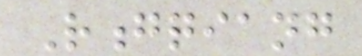Rongqiang
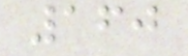160
